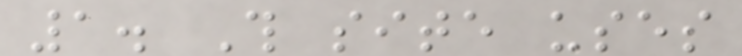1. This site uses
